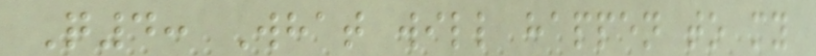Q4: What will happen to my
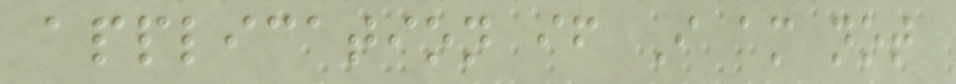application if I am not
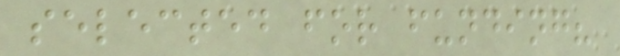selected for funding?
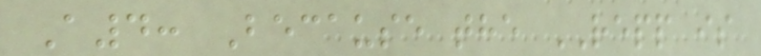A4: Because the REPP is
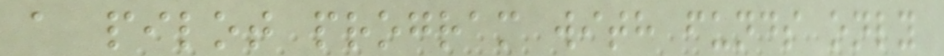a pilot program with funds only
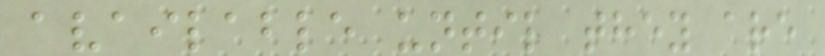available until they are
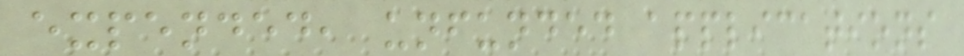expended, unfunded applications
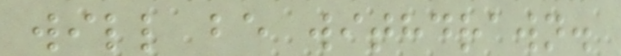will be withdrawn.
